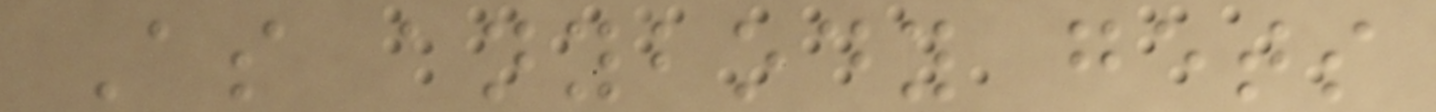As anybody gets
